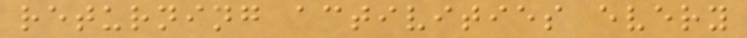returning activities every
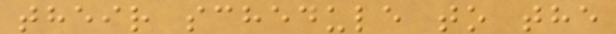their schedule to the
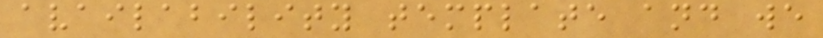availability template and we
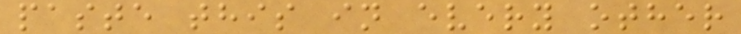paste this in every other
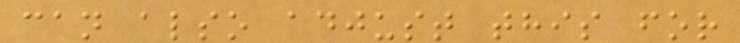can also adjust this for
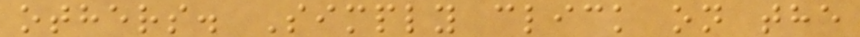others. Simply click on the
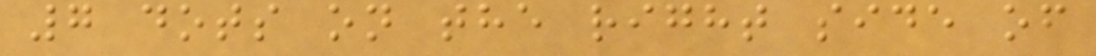7 dots on the right side of
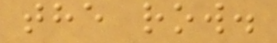the row.
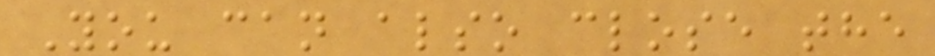You can also close the
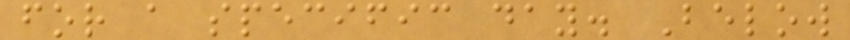for a specific day. Below
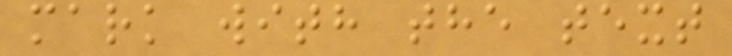mark with the text
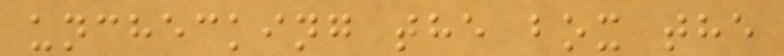unchecking the box the
